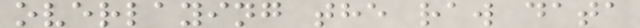overlaying the raw data
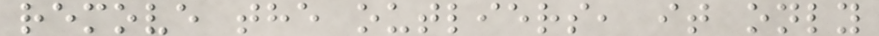remove the outliers, it only
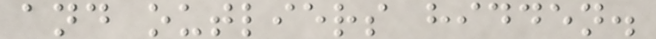and outliers hidden.
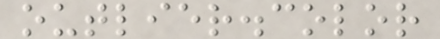outlier.color
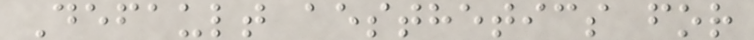Default aesthetics for
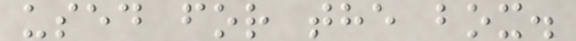used for the box.
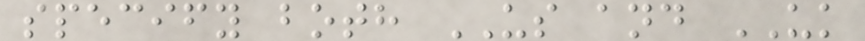specify both US and UK
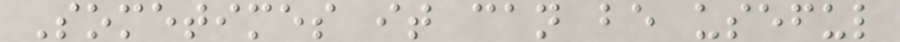Sometimes it can be useful
